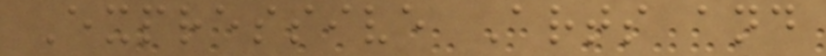Expressive Arts and
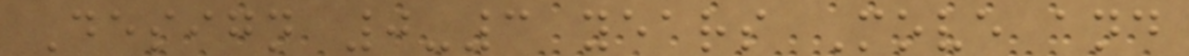Design 0-3 years Move and
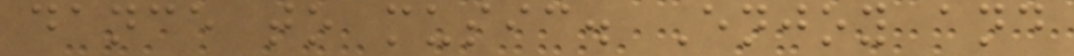dance to music. Enjoy and
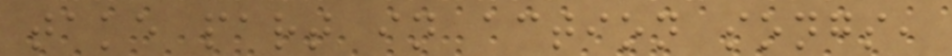take part in action songs,
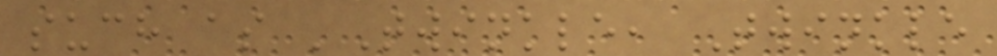such as 'Twinkle, Twinkle
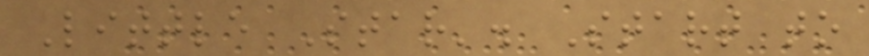Little Star'. Start to
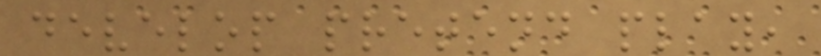develop pretend play,
